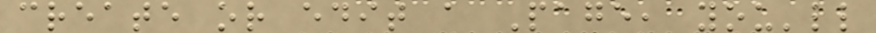create or edit a Page, you'll
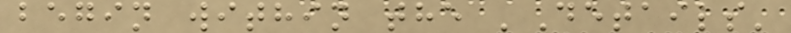begin within the 'Details'
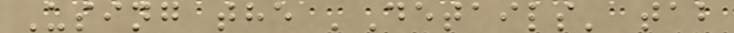Using the 'Details' tab
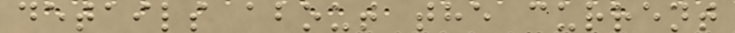details about the current
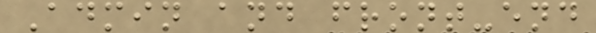Admin and front-end
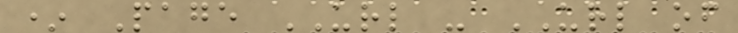* Page URL - URL of
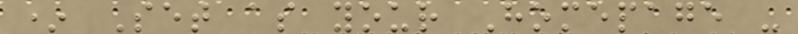* Set as your Homepage -
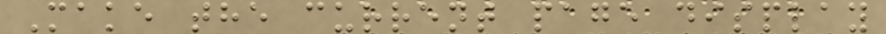Make the current page display
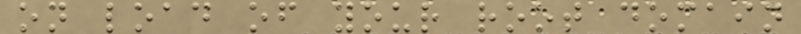on load of your root domain
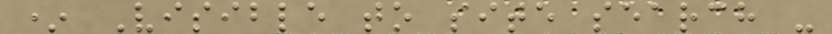* Visible to site search -
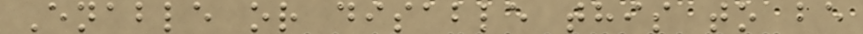Enable or disable this to be
